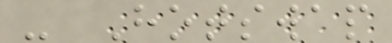- Hotswap
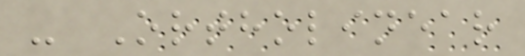- Ortholinear
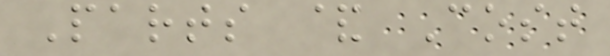Parts & Cost
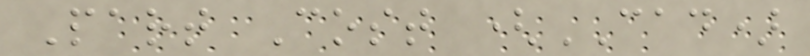Part Cost (CAD)
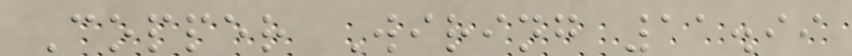Copper Wiring 11.99
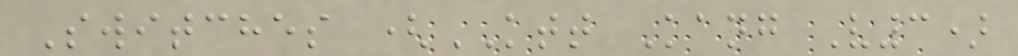Switches (KTT Kang V3)
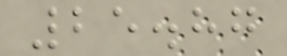25.87
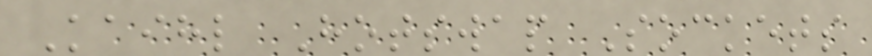Kaihl Hotswap Sockets
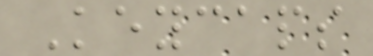Keycaps
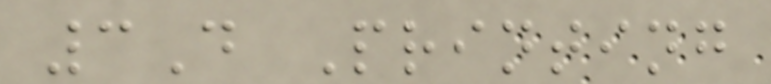3D Printing
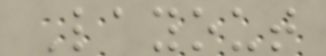Layout
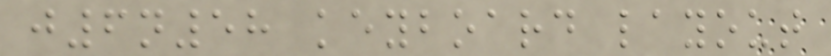j6n58 keyboard layout
